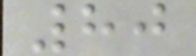80
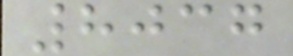8037
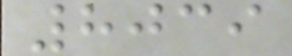8039
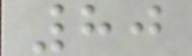80
